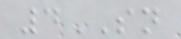4SN
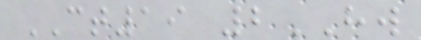CT19 2HW
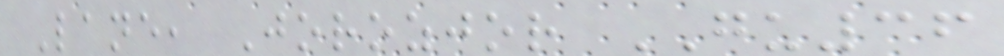Lane, Jorozjor GU36
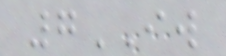7IW
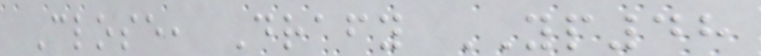Close, Drafy YP48
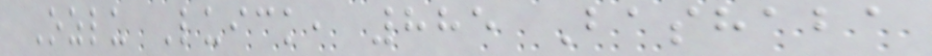Ozlu Luick, 885 Bashaba
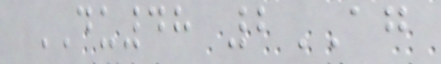DU48 2AG
